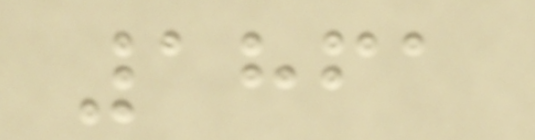1861
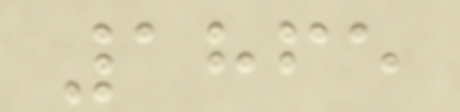1865
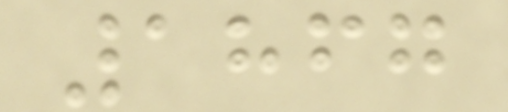1867
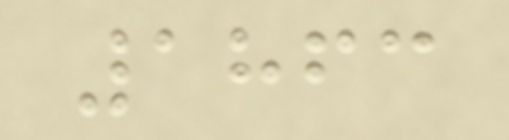1863
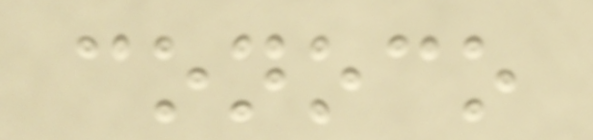conoco
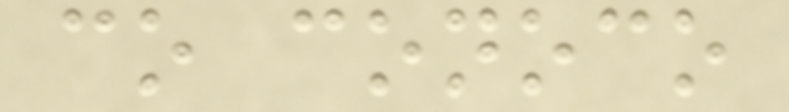co conoco
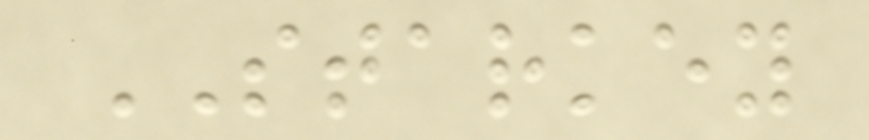STARKEY
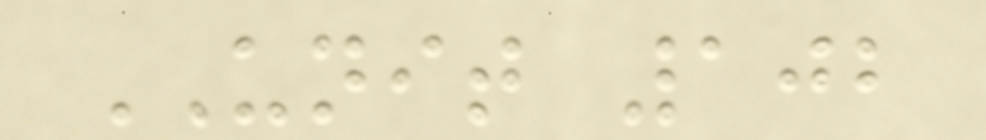UNIT 102
